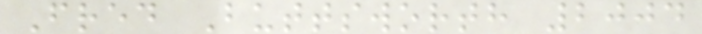Fred Buttsworth 2004
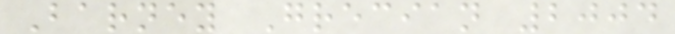Barney Grecian 2004
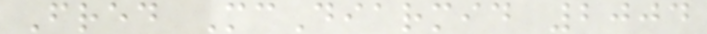Fred McDiarmid 2004
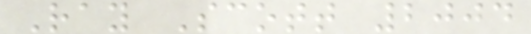Ray Scott 2004
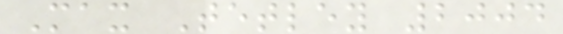Max Tetley 2004
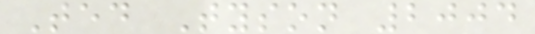Ted Tyson 2004
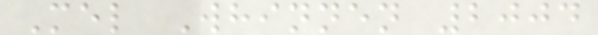Mel Whinnen 2004
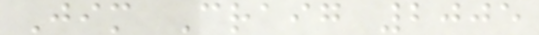Jim Craig 2005
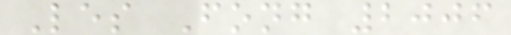Les Fong 2006
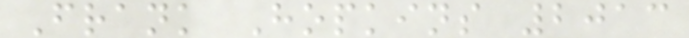Frank Hopkins 2013
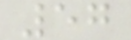57
